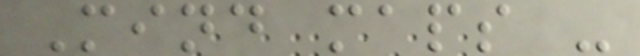Mind maps -
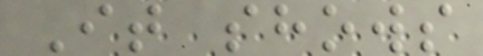It shows
